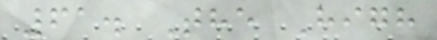61. The High
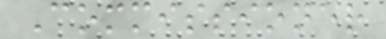Commissioner
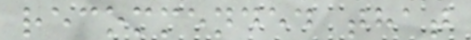recommended that
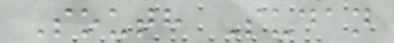South Sudan
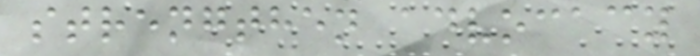strengthen advocacy
